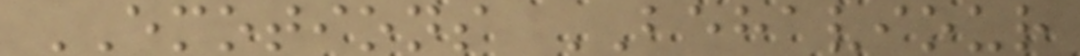EMOTIONS BEHAVIOUR
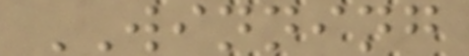WINNING
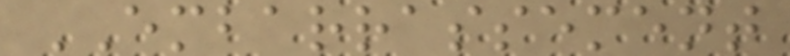EMBARRASSEMENT
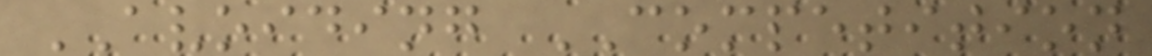AVOIDING COMPETITION
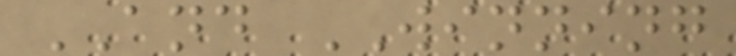AND WINNING
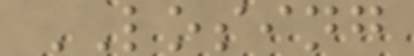LOSING
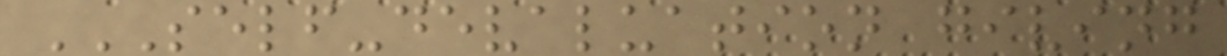SELF-DEVALUATION GIVING
